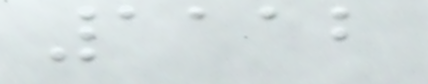1112
